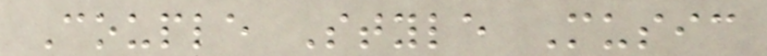Couple Style Music
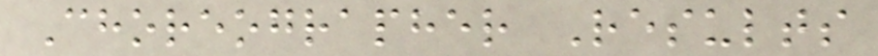Choreographer Results
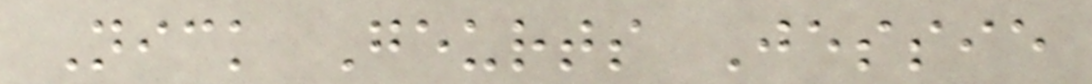Nick Geurts Jessie
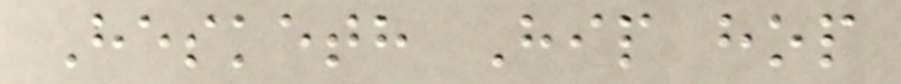Hesketh Hip hop
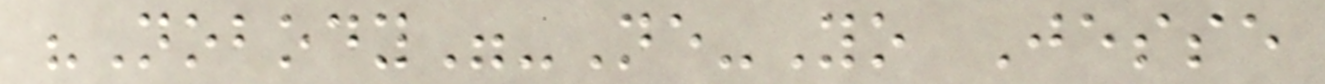"Nobody"-Ne-Yo Jesse
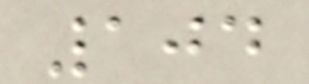104
